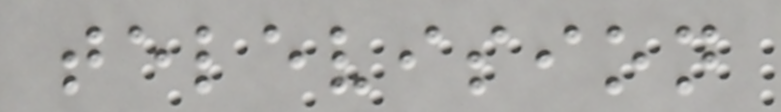television
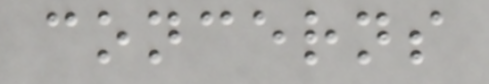concerns
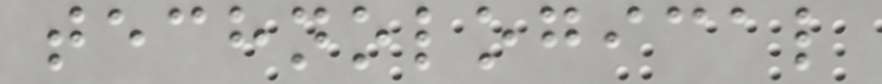technological
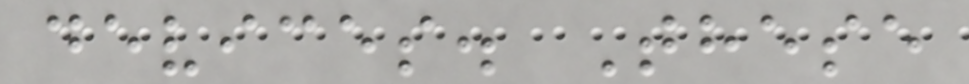devices. These
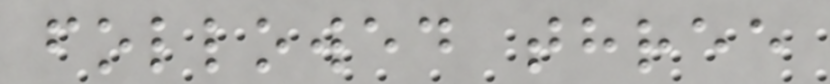followed three
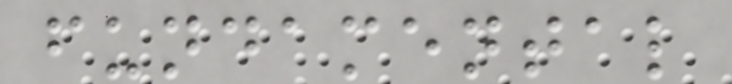fundamental
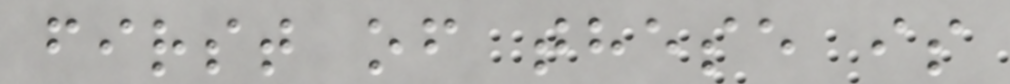first of these is
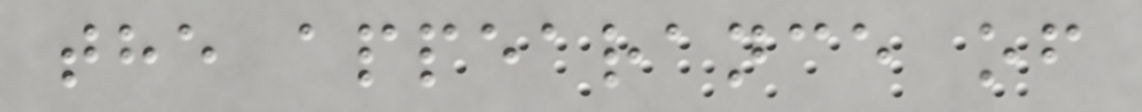the appearance of
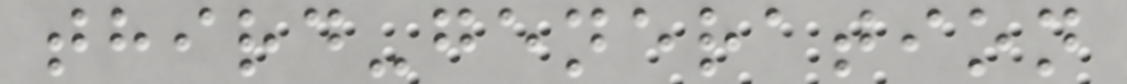third-generation
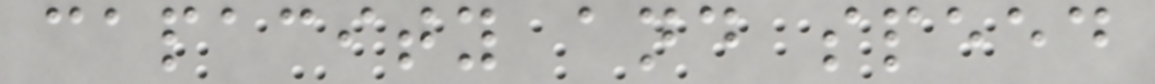capacity and speed
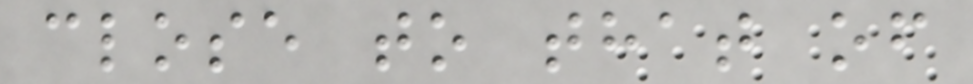close to that of
